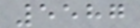5587
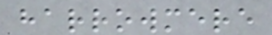harrowmere
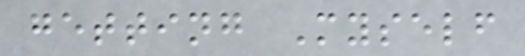getting Myself
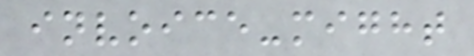invoice-might
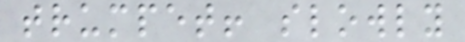trumpet! slowly
